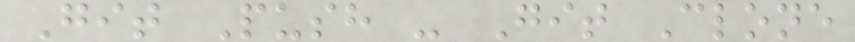Git Push - Git Clone
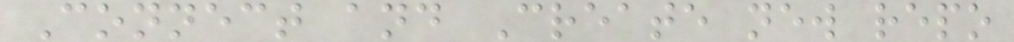Connect and Create new repo
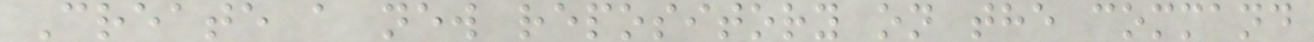Create a new repository on the command
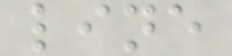line
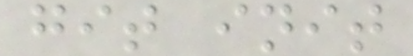git init
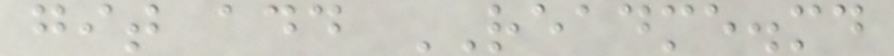git add README.md
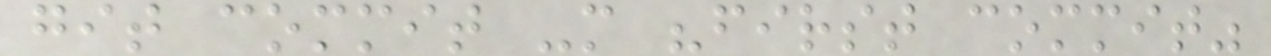git commit -m "first commit"
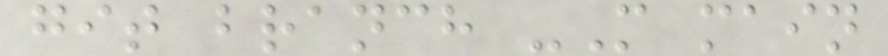git branch -M main
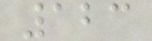123
